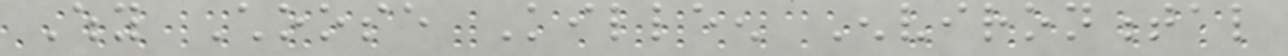Why Choose Killeen Environmental
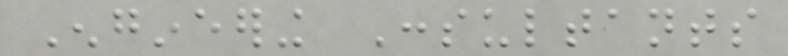Engineering Consultants
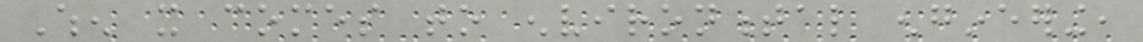When it comes to environmental engineering,
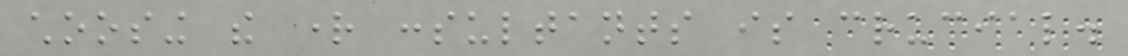choosing the right consultants is crucial.
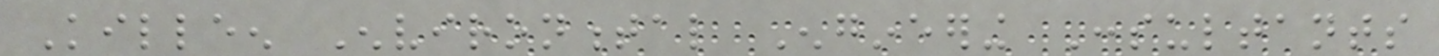Killeen Environmental Engineering Consultants
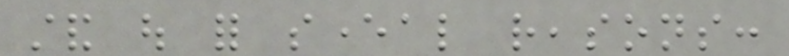stand out for several reasons:
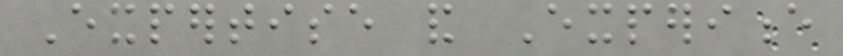Expertise and Experience
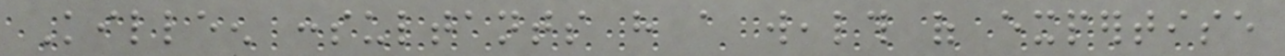Killeen consultants have a wealth of expertise
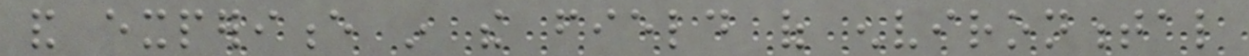and experience in the field of environmental
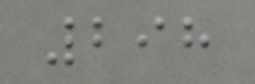298
